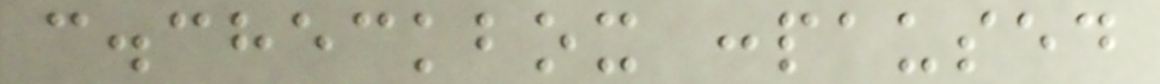c.checkbox :paused
